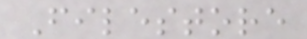Filestore
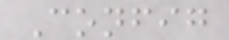Config
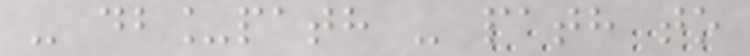- db_path - path to
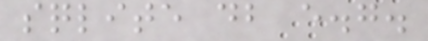sqlite db e.g.
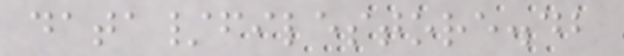data/filestore.db
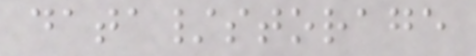data/storage
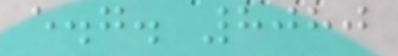e.g. 8080
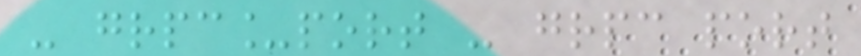- grpc_port - grpc port
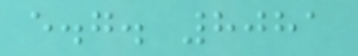e.g. 8081
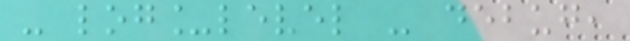- log_level - debug,
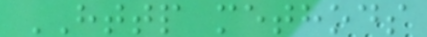HTTP methods
